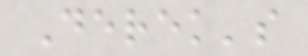Derek's
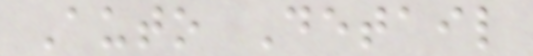Auto Detail
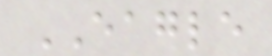EAGLE
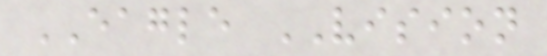EAGLE VISION
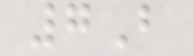7B
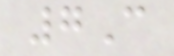7C
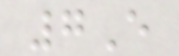7E
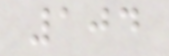104
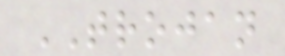TROJAN
